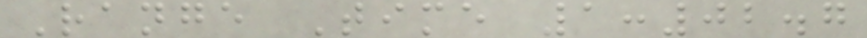Range Time 1:02.7
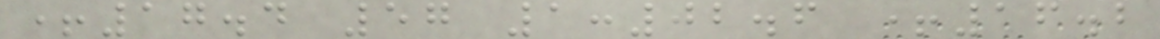+17.4 57 1:02.6 +16.2
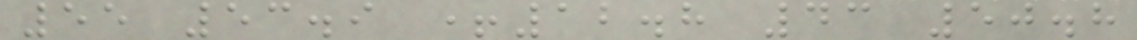55 53.9 +12.8 43 50.8
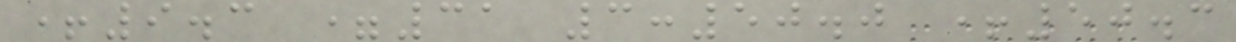+9.3 =31 3:50.0 +50.3
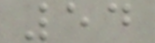54
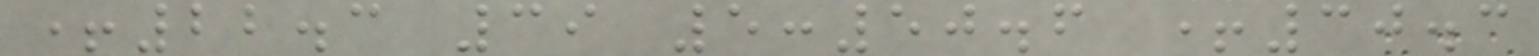+22.3 39 5:50.6 +30.3
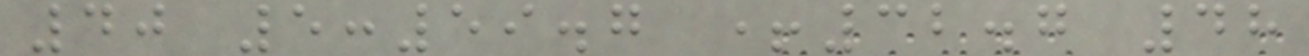40 5:59.7 +32.7 48
